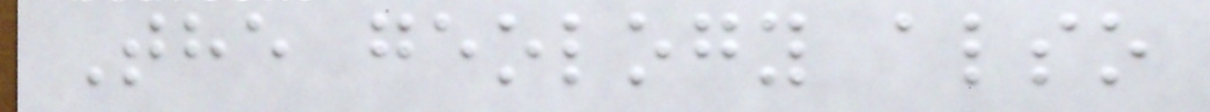The geology also
